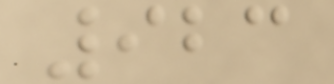923
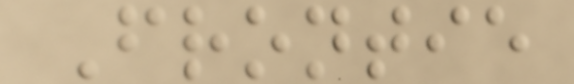Frontie
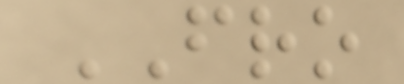FRO
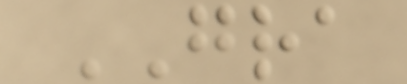GRA
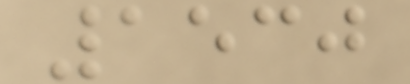1530
